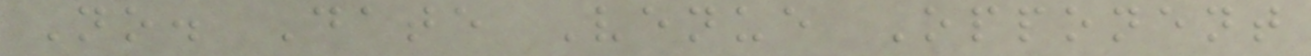No. Date Venue Opponent
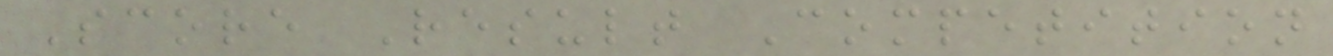Score Result Competition
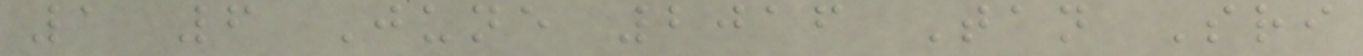1 6 June 2016 Tan Sri
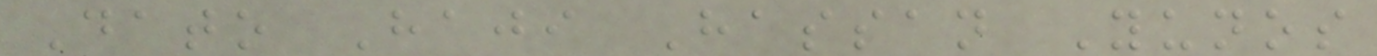Dato Haji Hassan Yunos
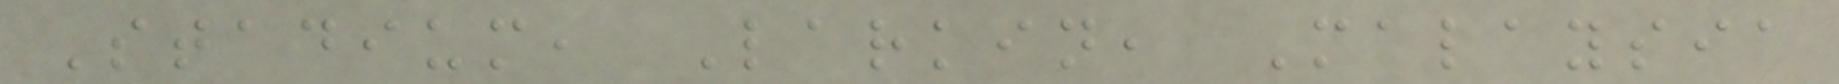Stadium, Larkin, Malaysia
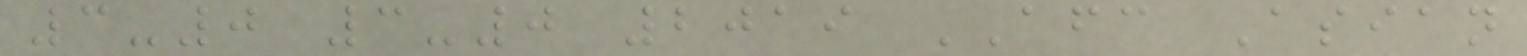3-0 3-0 2019 AFC Asian
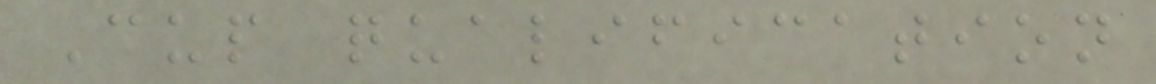Cup qualification
